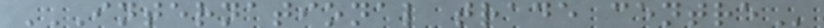INTERNATIONAL TRADE CENTRE
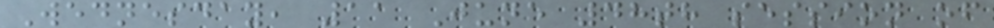Wednesday, 11 June 48th session of
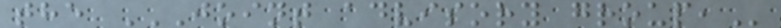the JOINT ADVISORY GROUP,
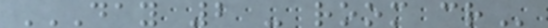DAY 2 - ROOM CR
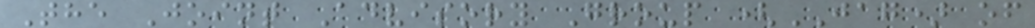The Joint Advisory Group (JAG) of
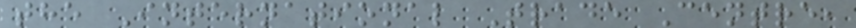the International Trade Centre,
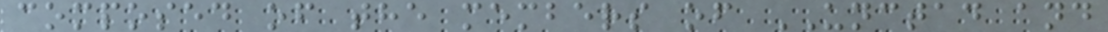composed of the members of UNCTAD and
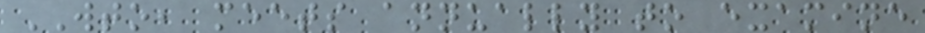WTO, meets annually to examine
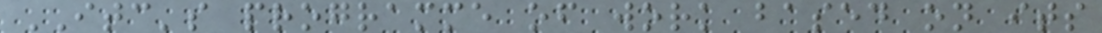ITC's programme of work based on its
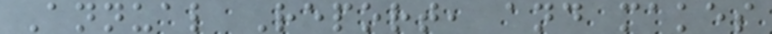Annual Report, and makes
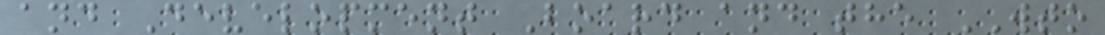and Development Board and the WTO
